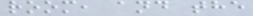room, and the
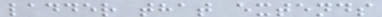ladder that extends
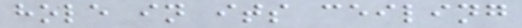hole in its ceiling
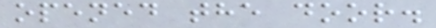opened the door.
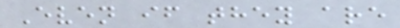Even if they are
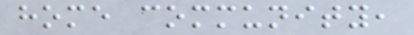home community,
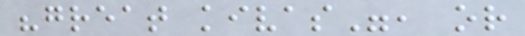"great kivas", or
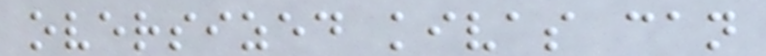oversized kivas can
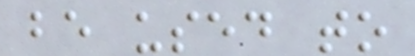be used to
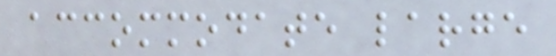accommodate large
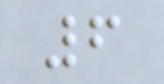6
